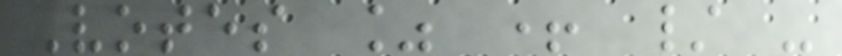Votes % + / -
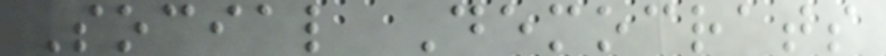Social Democrats
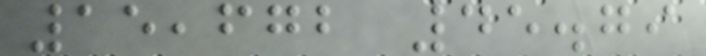15,672 45.79
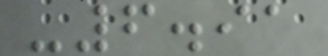-6.91
